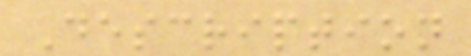Description
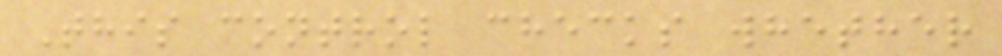This control checks whether
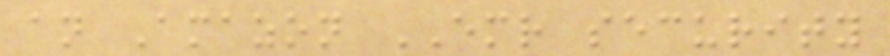an Amazon EMR security
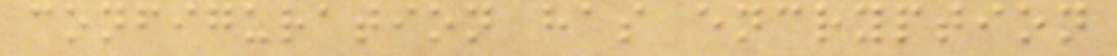configuration has encryption
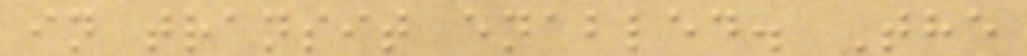in transit enabled. The
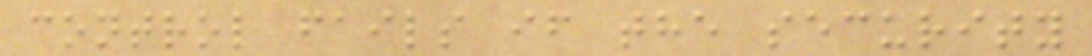control fails if the security
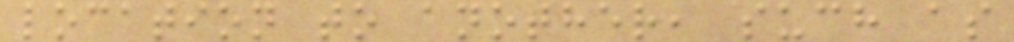location to another, such as
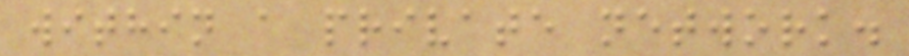within a private network.
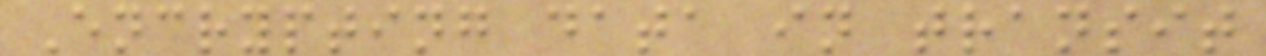Encrypting data in transit
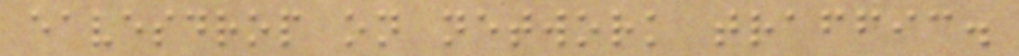eavesdrop on network traffic.
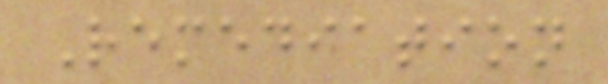Remediation
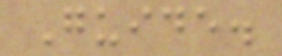Guide.
